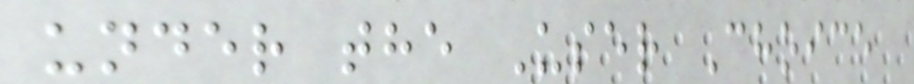under the User Choice
